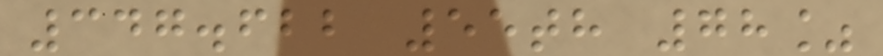347.622 55th 78%
